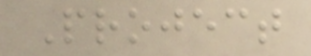Project
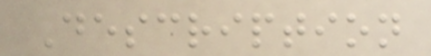Description
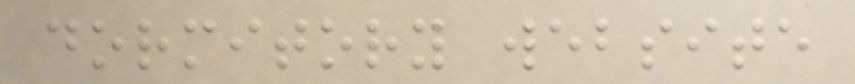dormitory website
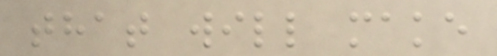that will make
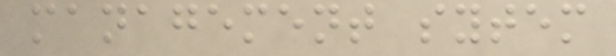management sytem
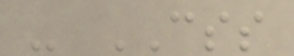- CSS
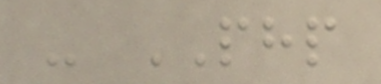- PHP
